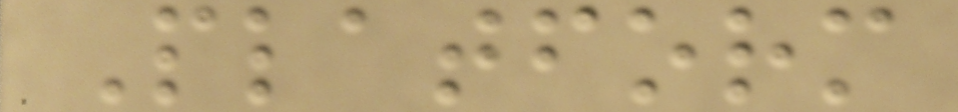Platform
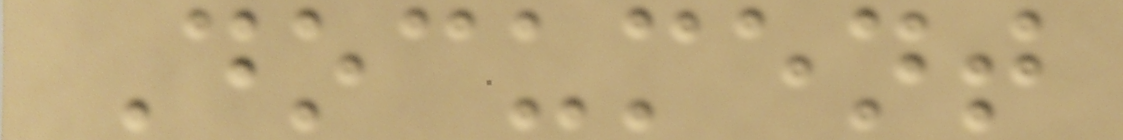Document
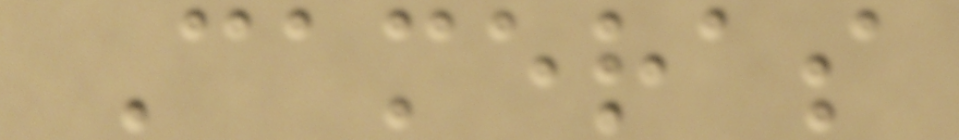Cameras
